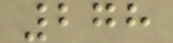278
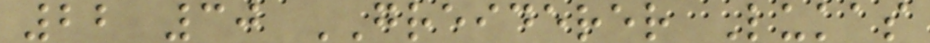22 30 GREIDERER Lukas
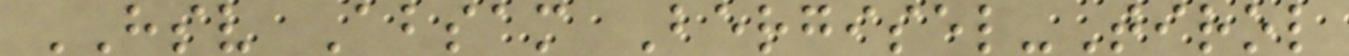HSV Absam Bergisel-Tirol
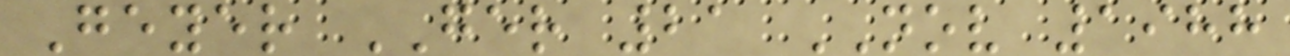Geyer GER 21 NOV 1988
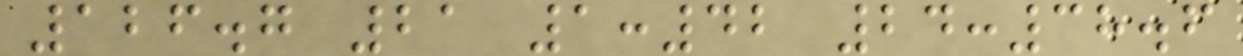126.7 21 1:42 24:38.6
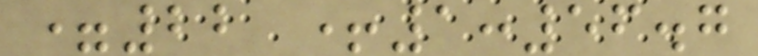=22 +1:56.7
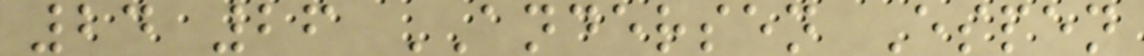24 26 ANDERSEN Espen
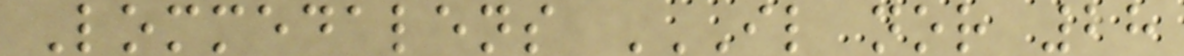Lommedalens IL NOR 28
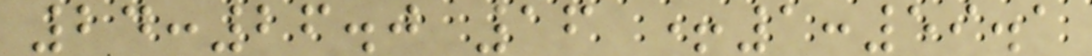24:26.0 16 +1:59.1
